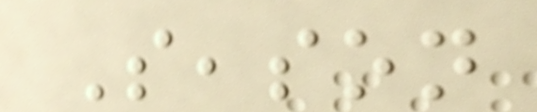Season
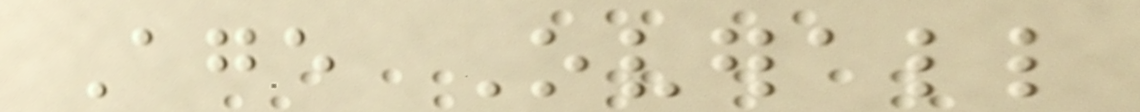Age Overall
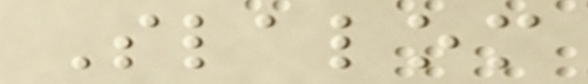Slalom
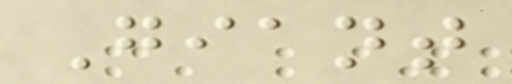Giant
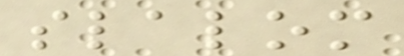slalom
